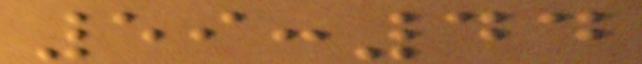59:44
